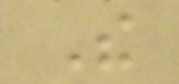The
